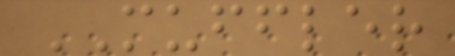MUFFLER
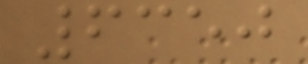6350
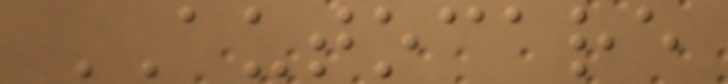AUTOCARE
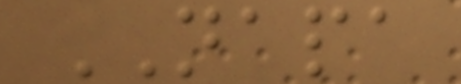NAPA
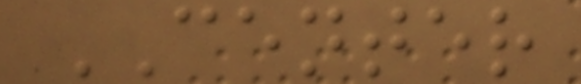CENTER
